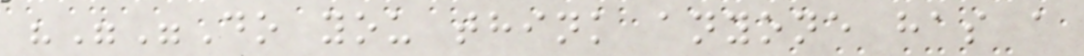"""Do you think anyone has a
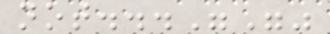not..."""
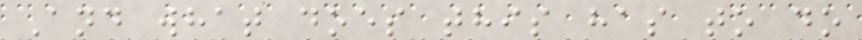And what does this has to do
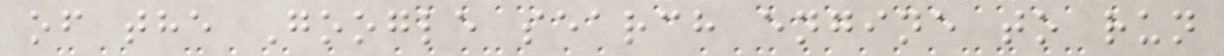of the Google search engine to run
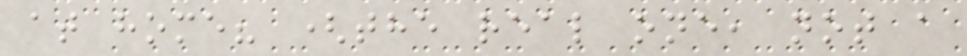at home? (the real one, not a
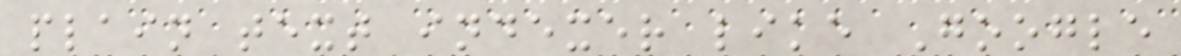plain text indexer like Google
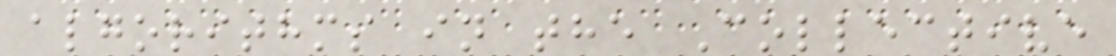algorithms in the Collective
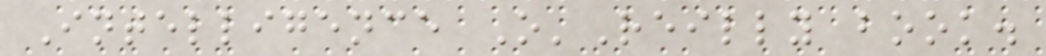Intelligence O'Reilly book.
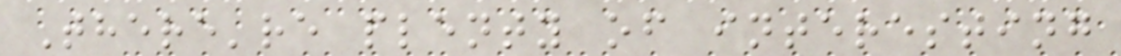There're plenty of interesting
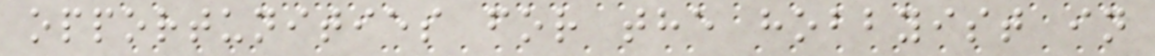opportunities for the hobbyist in
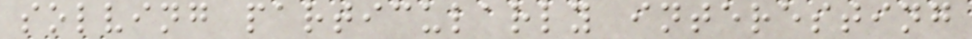solving particularly interesting
